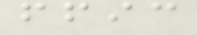ffic
